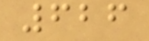626
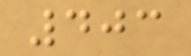403
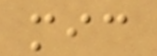mic
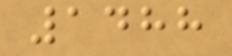1488
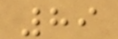89
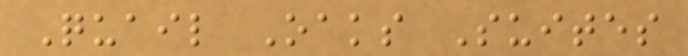Quail Oaks Suites
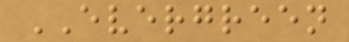EVERGREEN
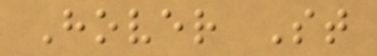Hover St
